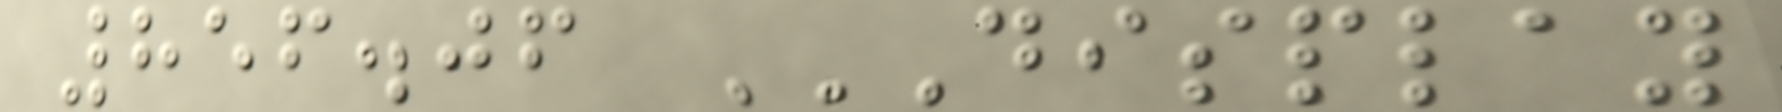856.06 DISPLAY
